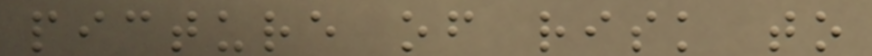picture of risk to
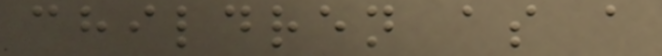children as a
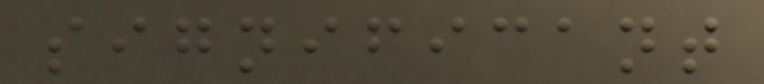significant
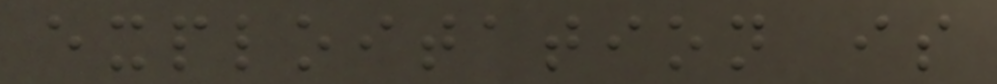exploitation is
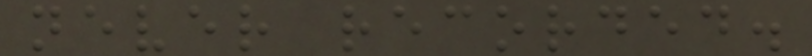never recorded.
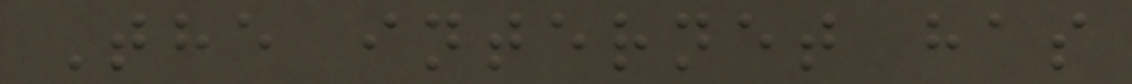The internet has
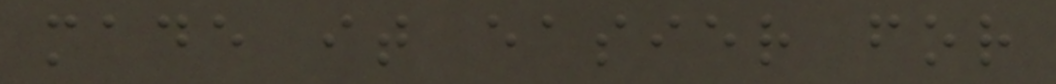made it easier for
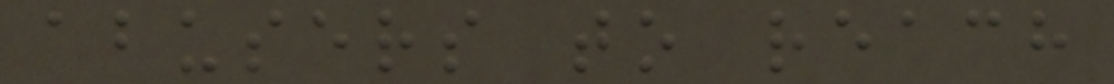abusers to reach
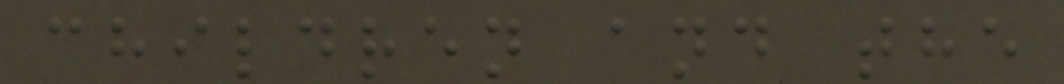children and the
